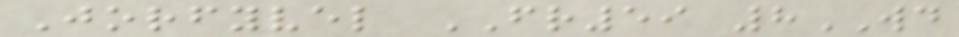Jorfyvel FR59 8WD
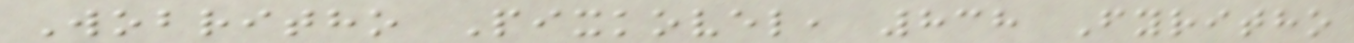Wobritho Pixkovel, 838 Fyritho
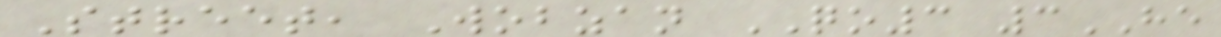Street, Wobzan QO3 3HE
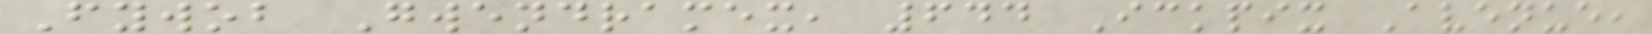Fywob Gwendramex, 644 Ickpix Avenue,
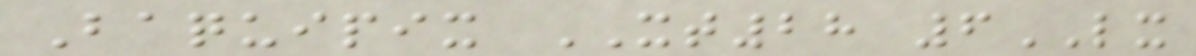Baquipix XT28 6LX
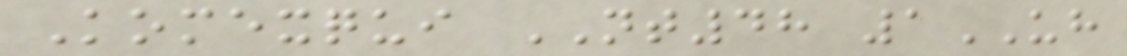Komexqui NT48 1UH
